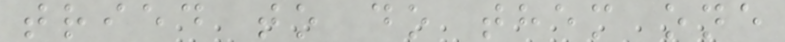tried to do them one
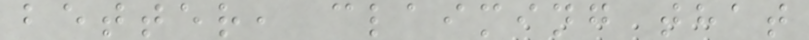better, claiming that
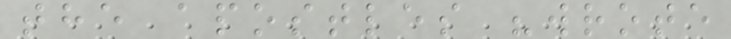the apostles "wrote
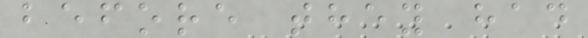before they had
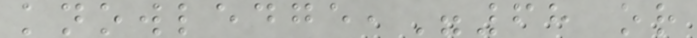knowledge,"68 or
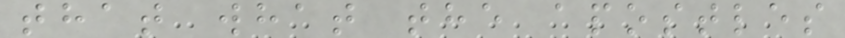that what the apostles
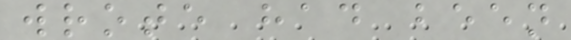wrote had been
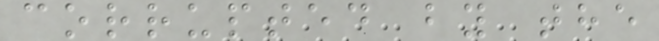corrupted by the
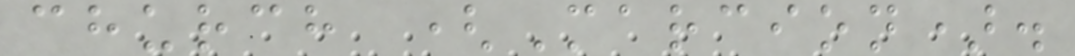church (Marcion).
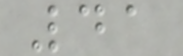41
